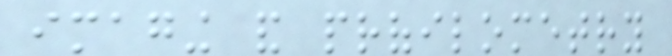imaging and profilometry
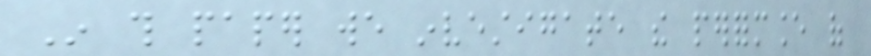In this paper we investigate the performance of
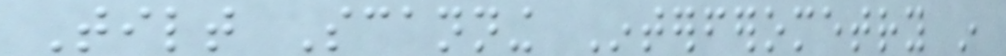Tilt Scanning Interferometry in
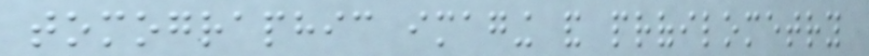tomographic imaging and profilometry
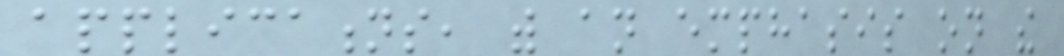applications, with an emphasis on the
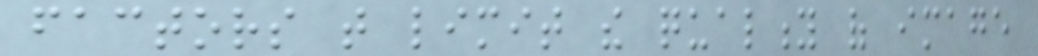factors that limit the quality of image
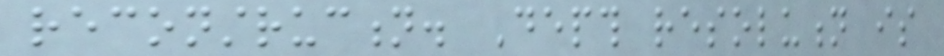reconstruction. Depth resolution is
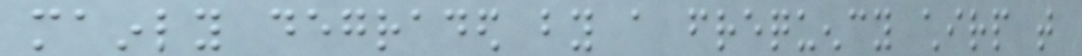mainly degraded by a frequency chirp that
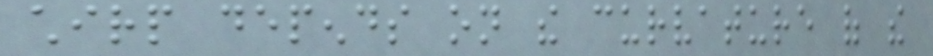chirp depends on the curvature of the
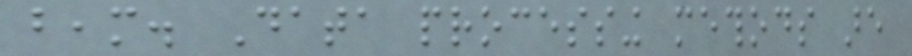beam. Data processing methods are
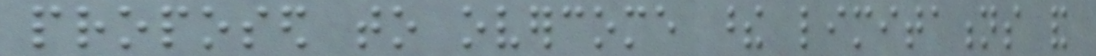proposed to overcome these limitations and
